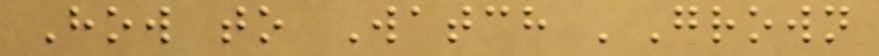How to Watch 'Grown
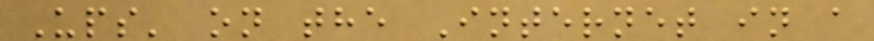Ups' on the Internet in a
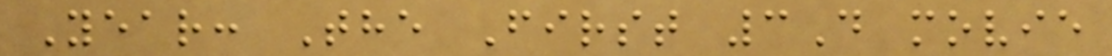Year: The First 3D movie
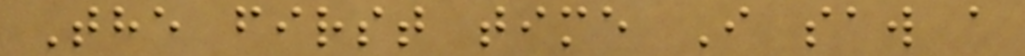The first time I saw a
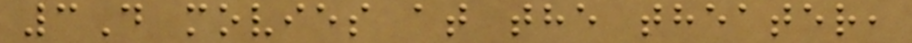3D movies at the theater,
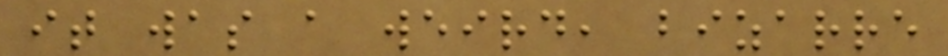it was a weird, bizarre
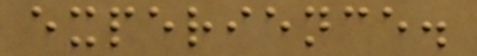experience.
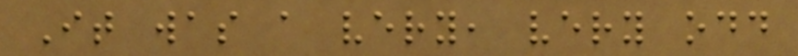It was a very, very odd
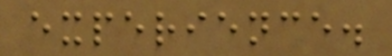experience.
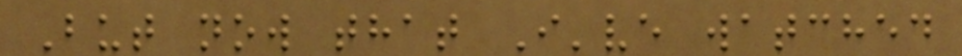But now that I've watched
